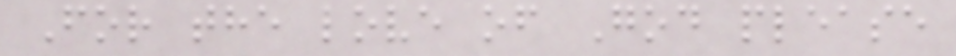For the love of God please
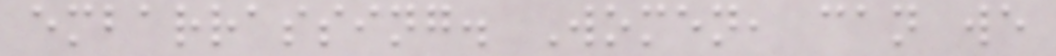embarrassing. Women, can we
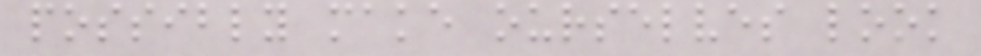possibly make ourselves look
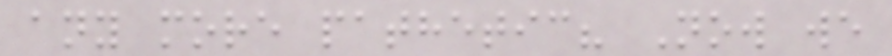any more pathetic? Now we
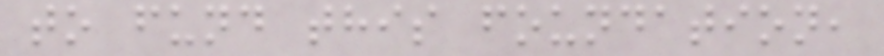to fund this foundation,
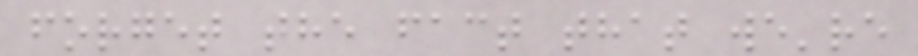forget the fact that we're
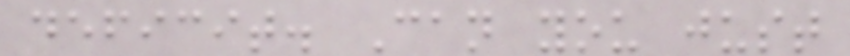deficit. Can you just
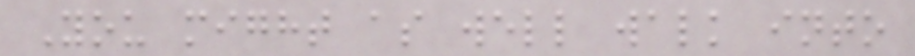You might as well walk into
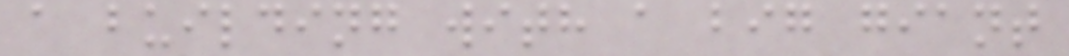a building with a big giant
